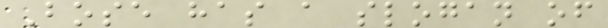Bose has a slogan of
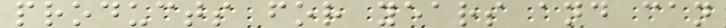products for years and can
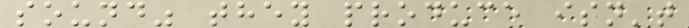sound" they produce isn't
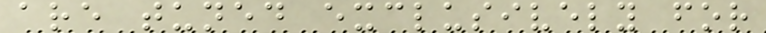are tuned exclusively for
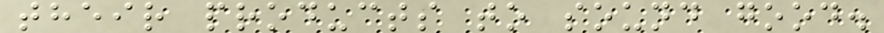their products to sound good.
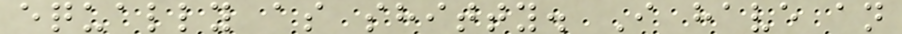equally as shitty. I have an
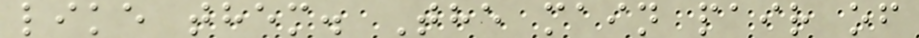like them. The main pair of
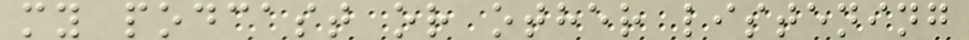my podcast or other listening
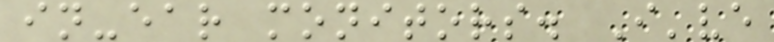in-ear monitors. I've
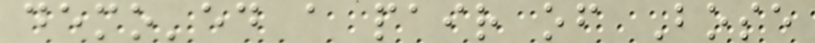demo'ed a pair of Bose
